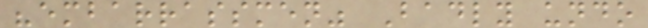"embarrassmen" Badly undo
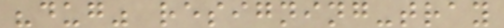"dug" resigning-tray
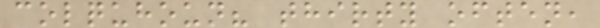colquhoun? thirty often,
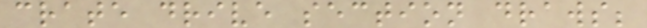crate drive section draws;
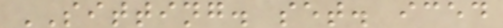SITTING. set. iced
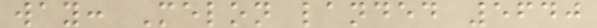way: Melon landed 5640
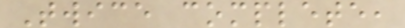Twice complete,
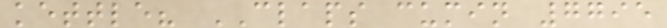kettle? CLAPS cumin 7795
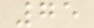75
